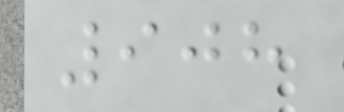908
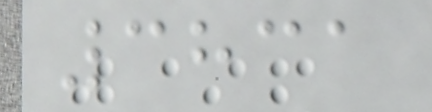3831
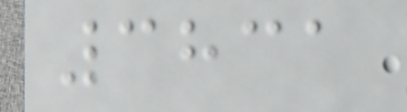3831
